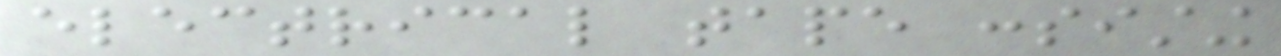electrical tape consisting
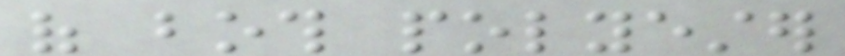of both polyester
